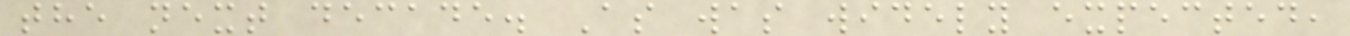the next decade. As was widely expected,
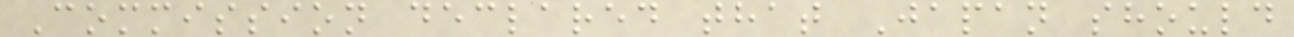Commission declared that Japan should
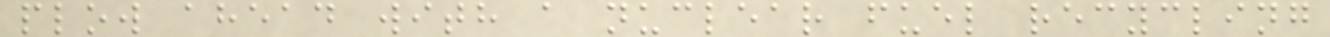plow ahead with a nuclear fuel recycling
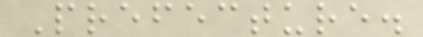Prefecture.
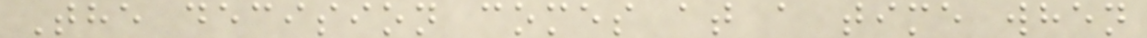The decision comes at a time when
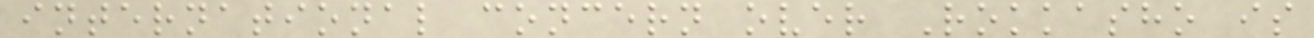international concern over Rokkasho is
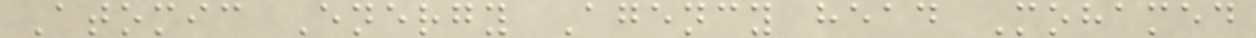Atomic Energy Agency head Mohamed
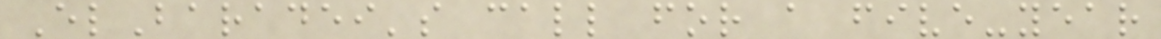ElBaradei's call for a five-year
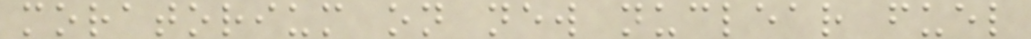moratorium on new nuclear fuel
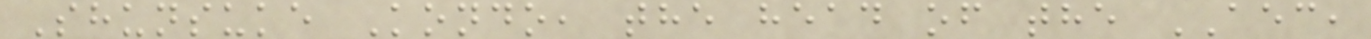Shunsuke Kondo, the head of the AEC,
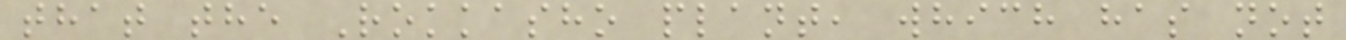that the Rokkasho plant, which has not
